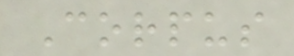Corpus
